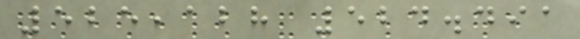525,128 524.491
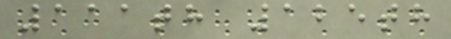111th 125th
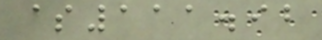$111.92
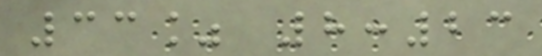33% 8:23
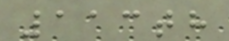113th
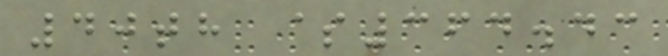40th $364.43
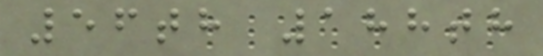56th 188th
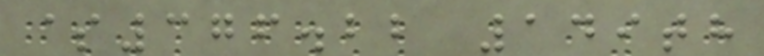$376.22 149th
